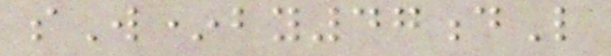sW*by47dL
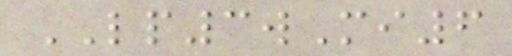LP3wMi6
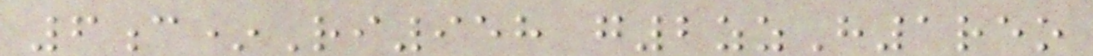6c*Ri958 g2zzH1reo
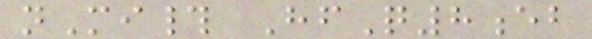nMi# HfQ8eb
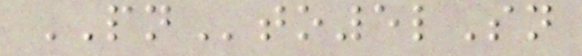PNto5lSn
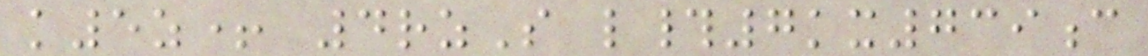k5z+ 4rzS l#7kx739c
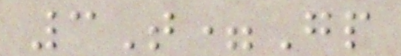3T=Gp
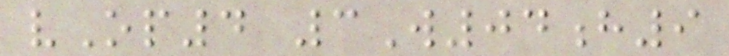vOp4 3W04h9
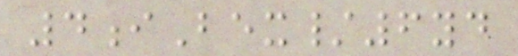4iBex/6yd
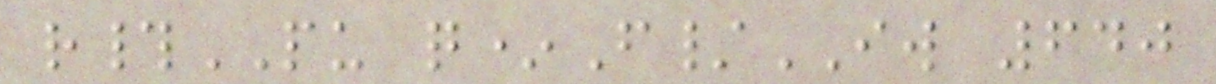r#PU q*F/IW 640
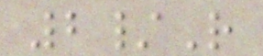2/R
